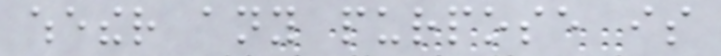whether any purpose is
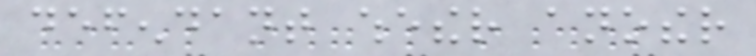defendant whether another
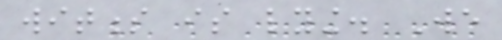witness is lying. We
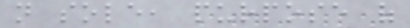not sole, purpose of
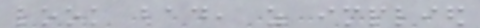look bad, as implied
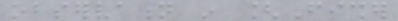observation in [Fisher
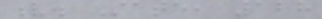v. State, 128
